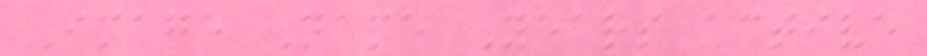Image Name Years active
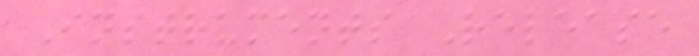Instruments Release
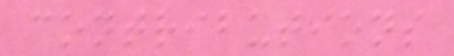contributions
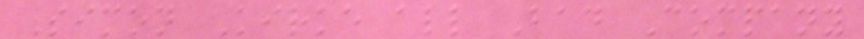Simon Kirke all Bad Company
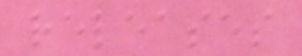releases
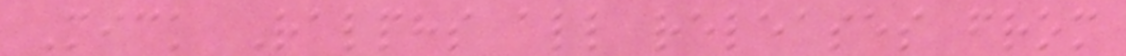Mick Ralphs all releases from
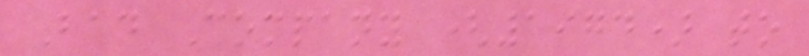Bad Company (1974) to
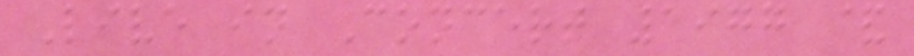Live in Concert 1977 &
